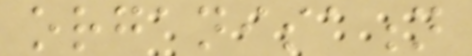organisation
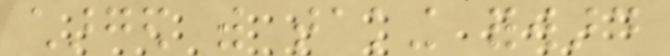charged with taking forward
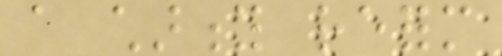a charity reform
